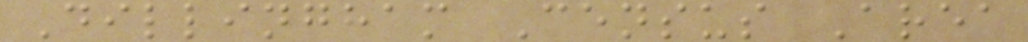Dillingham Census Area
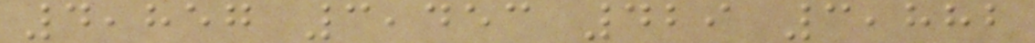4,857 3,453 429 3,882
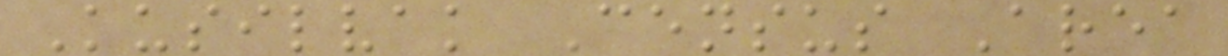Kusilvak Census Area
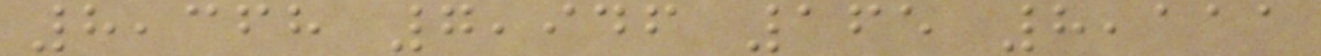8,368 7,946 165 8,111
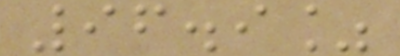96.9%
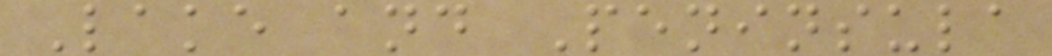Lake and Peninsula
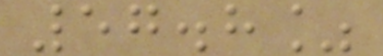57.8%
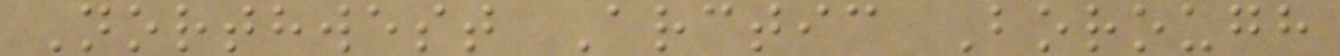Northwest Arctic Borough
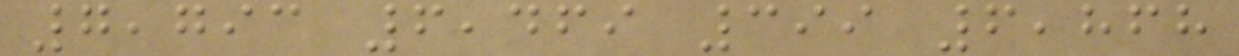7,793 6,469 399 6,868
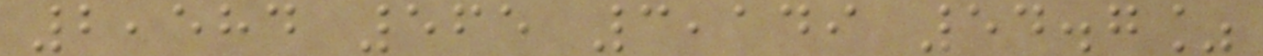2,584 565 3,149 54.7%
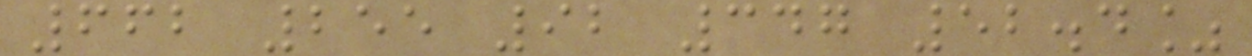662 255 92 347 52.4%
